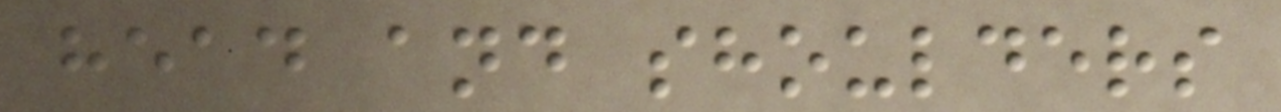head and shoulders
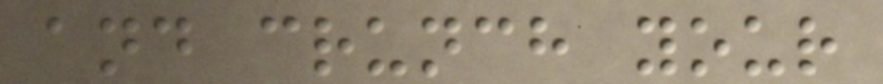and crunch your
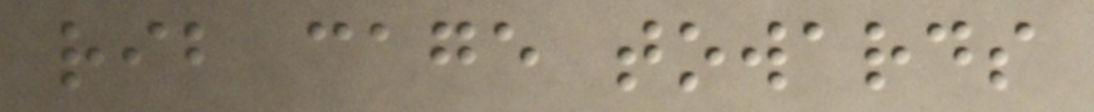rib cage towards
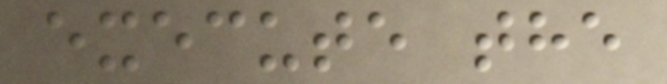execute the
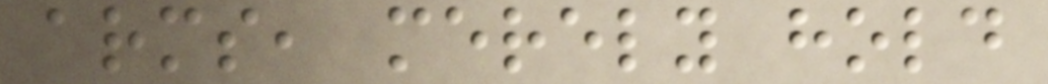arms, merely hold
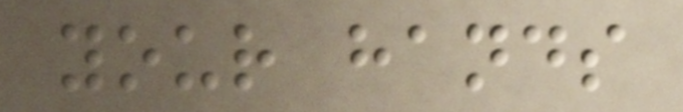your hands
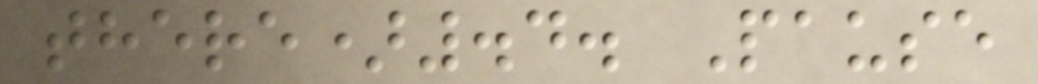there).4. Pause
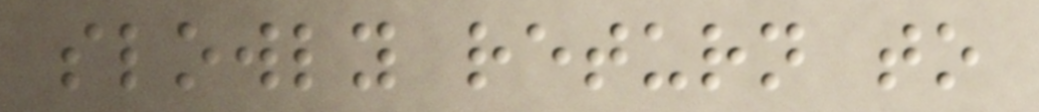slowly return to
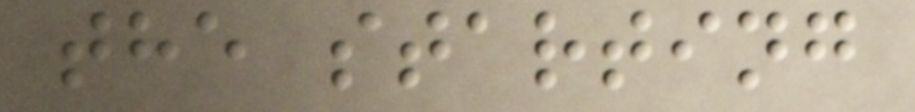the starting
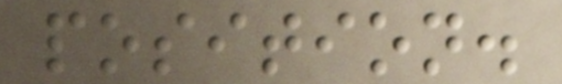position.
